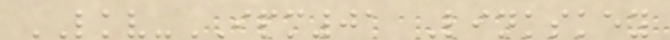LKV-IPM01 Linkskey
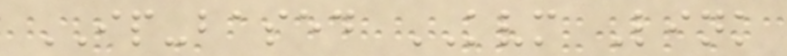IP-based KVM Link
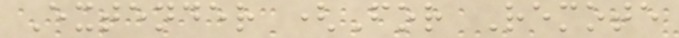Extender (For Remote
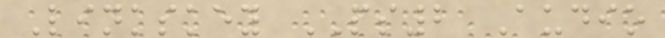Linkskey PS2 Audio
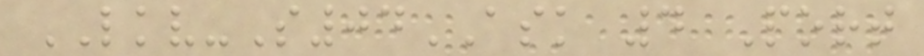LKV-S04ASK 4 Port
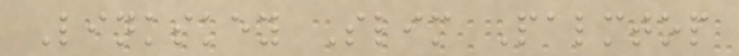Linkskey Slim Palmtop
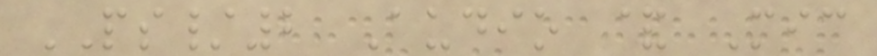PS/2 Audio & Mic
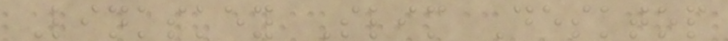Linkskey Slim Desktop
